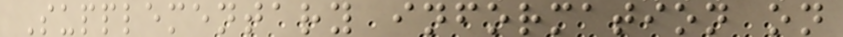Supplementary information on
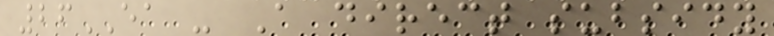26EA - A direct subsidy
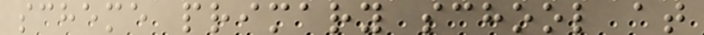scheme primary school at
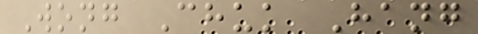Wong Chuk Hang
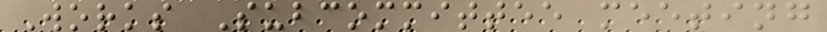Works Subcommittee meeting
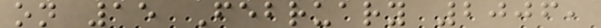on 15 February 2006,
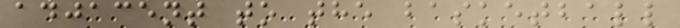adjacent to the basketball
